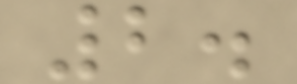2.
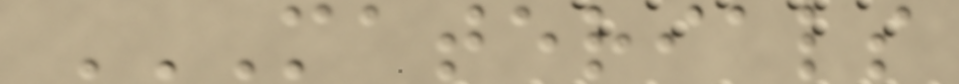MATERIALS
